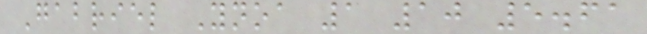Gabriel Ynoa 1 10 5.61
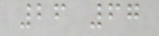26 67
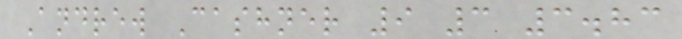Andrew Cashner 9 3 3.83
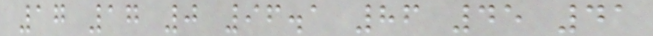17 17 0 96.1 86 45 41
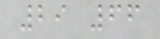29 66
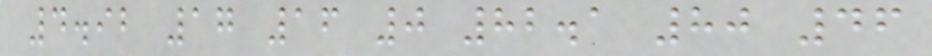4.92 17 16 0 82.1 80 46
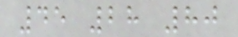45 28 80
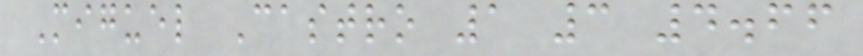Miguel Castro 1 3 4.66
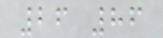26 86
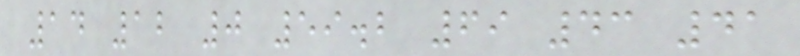14 12 0 59.2 69 43 41
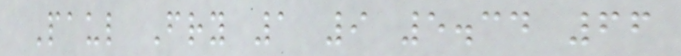Paul Fry 1 9 5.34 66
